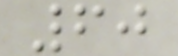60
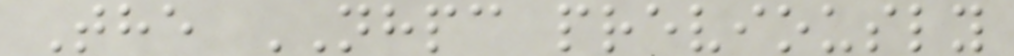The NHPC previously
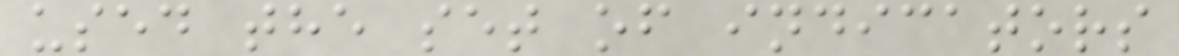used the set of indicators
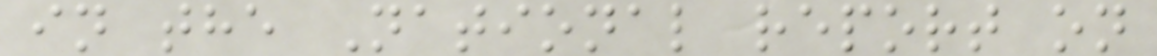in the National report on
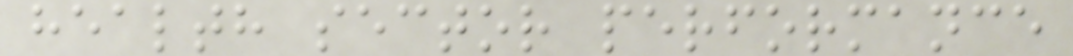health sector performance
